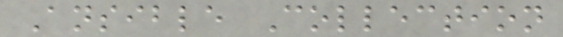Ansible Collection
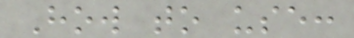How to use:
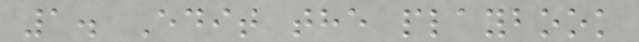1. Edit the playbook
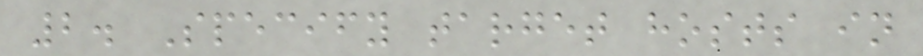2. Specify target hosts in
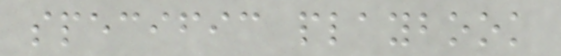specific playbook
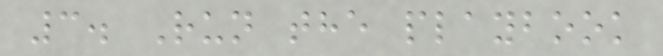3. Run the playbook
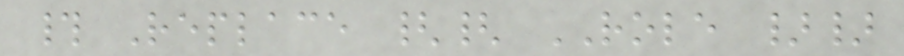# Replace {{ ROLE }}
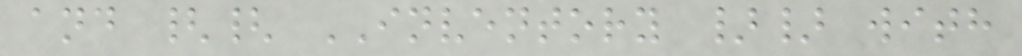and {{ INVENTORY }} with
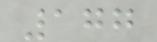177
